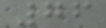76
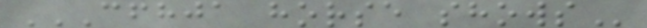CFHJA HORSE SHOWS
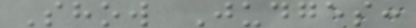Show Judges:
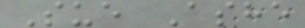Sue Ashe
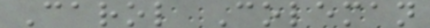Carol Coleman
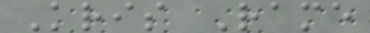Kris Rame
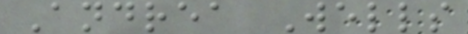Andrea Wells
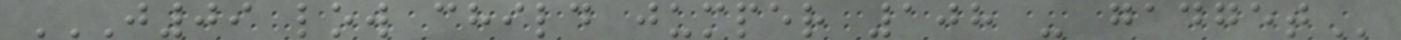J09 LOW CHILD JUMPER 108 - GADGET
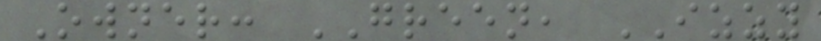Owner: GREEN, IZZY
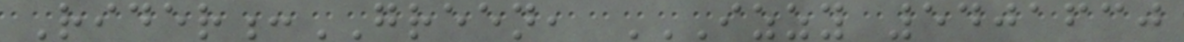Rider:GREEN, IZZY 5401630
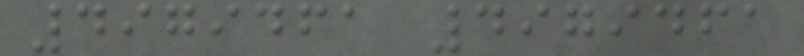4979461 4979461
